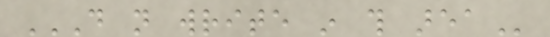DO NOT WRITE IN THIS AREA
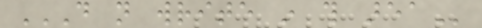DO NOT WRITE IN THIS AREA
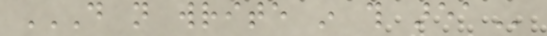DO NOT WRITE IN THIS AREA
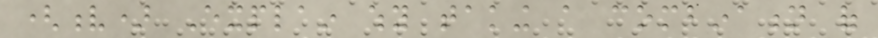(v) Explain why taking a combination of
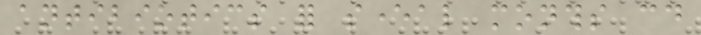antibiotics for several months could
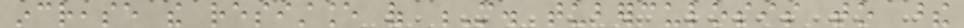increase the resistance of M. tuberculosis to these
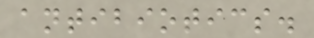antibiotics.
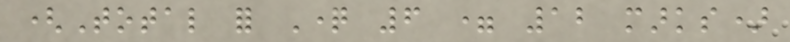(Total for Question 6 = 12 marks)
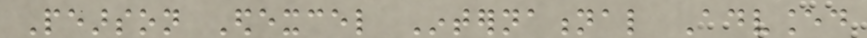Pearson Edexcel International Advanced
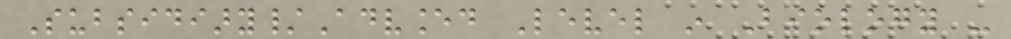Subsidiary/Advanced Level in Biology -
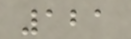121
